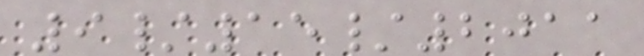9/15/2011
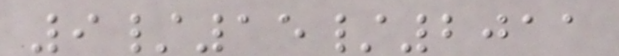9/15/2011
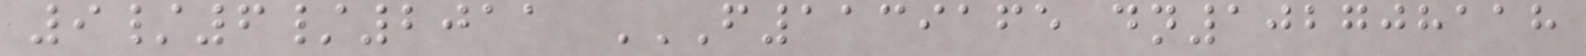9/6/2011 F1139165 DN102708118
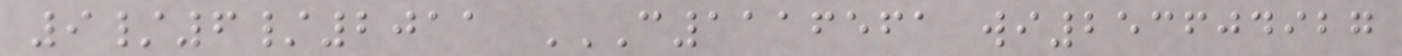9/6/2011 C1116561 WI253604927
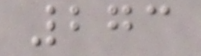273
